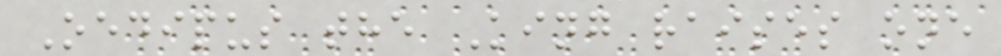Oedipus the King raises one
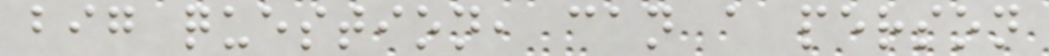big question, can a person
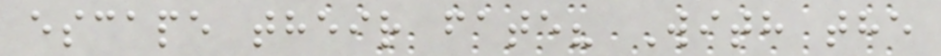escape their fate? With the
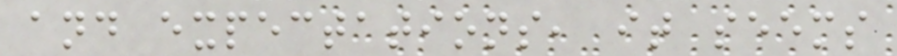and expectations, it seems
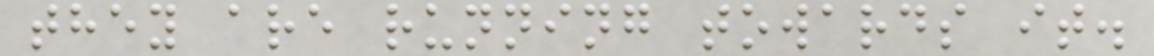they are running towards it.
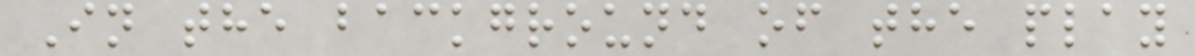In the background of the play
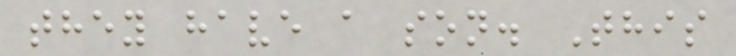they have a son. This
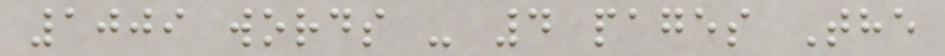1009 words - 4 pages The
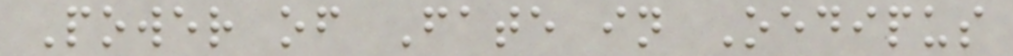Power of Fate in Oedipus
